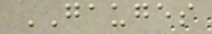GAUGES
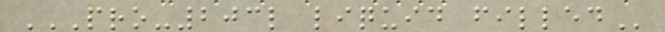PRO-203L LIQUID FILLED
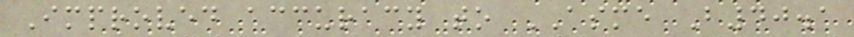Improved accuracy to ASME B40.1
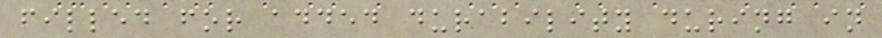filled for added durability during in
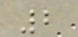2
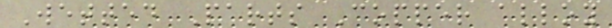Wetted Parts Copper alloy
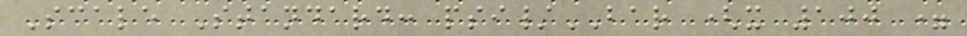Scale Standard: psi/BAR (x 100 =
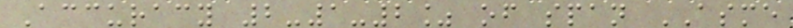Accuracy 2-1-2% of span ASME
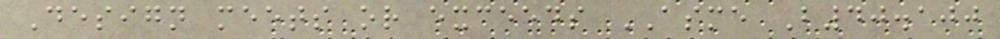Design meets or exceeds ASME B40.100
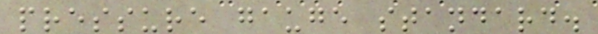pressure gauge standard.
